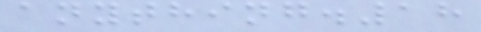anything.18
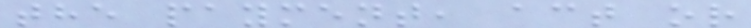the payment, act or
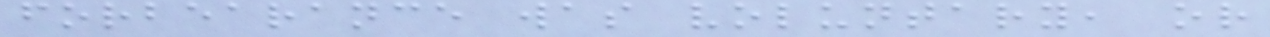forbearance was voluntary, or
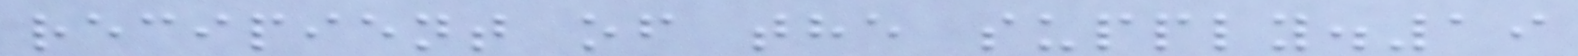recipient of the supply.19
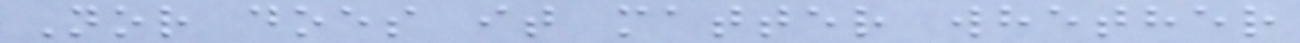Nor does it matter whether
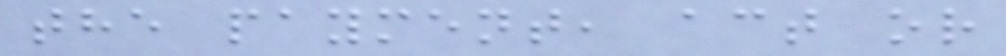the payment, act or
